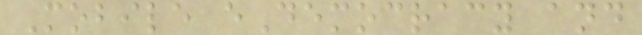Mobile eDemocracy and
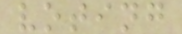voting
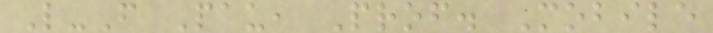L-F Pau, Prof. Mobile
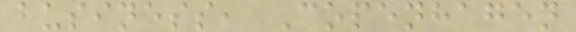business, Copenhagen
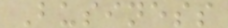Business
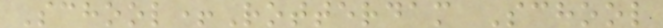School+Rotterdam School
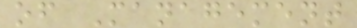of Management
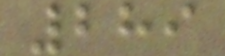289
